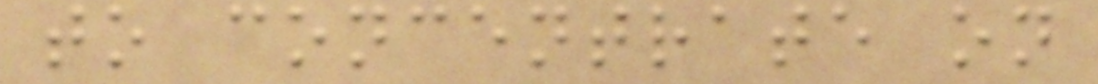to concentrate on
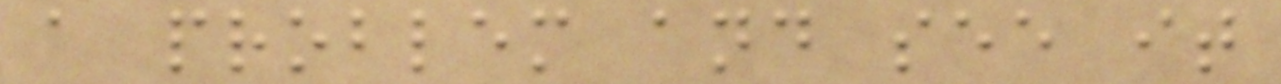a problem and see it
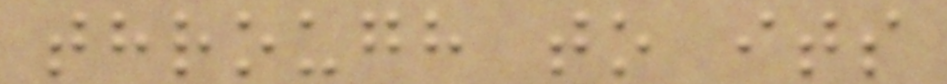through to its
